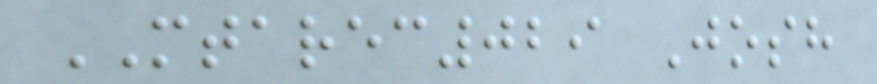MTAREC029 Josh
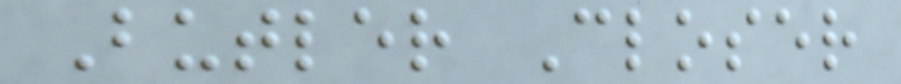Butler Closer
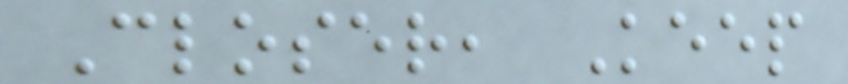Closer, Keep
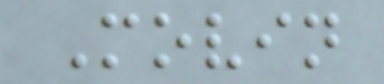Movin
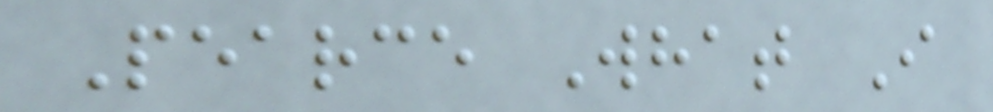Pearce What I
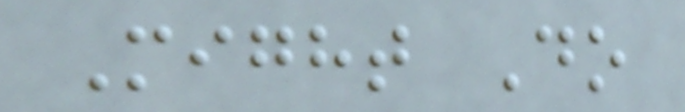Might Do
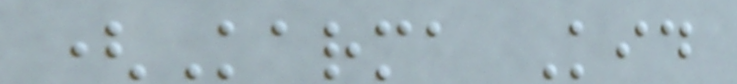(Karma Kid
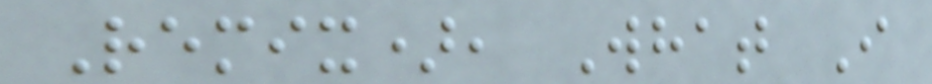Remix), What I
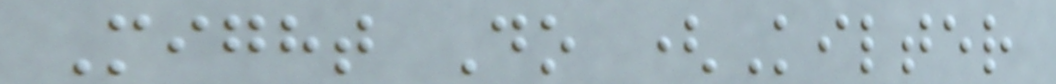Might Do (Kilter
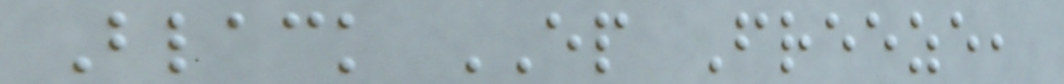Black EP Freeze,
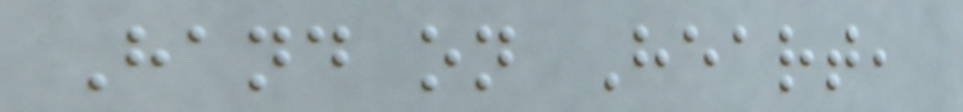Hand on Heart,
